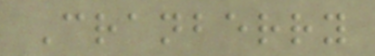Cranberry
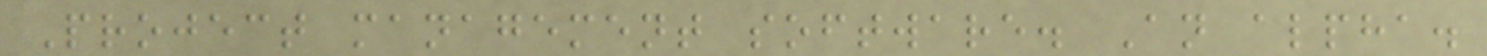Project management software. An alpha.
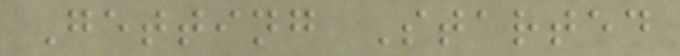Getting Started
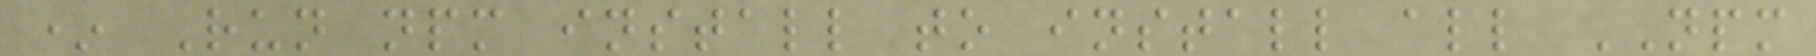* Run npm install to install all NPM
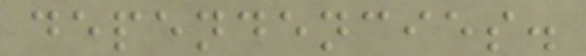dependencies.
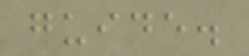guide.
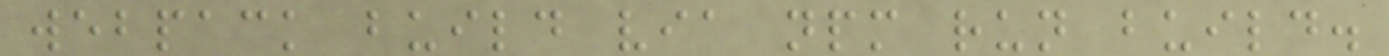webpack build via npm run build.
